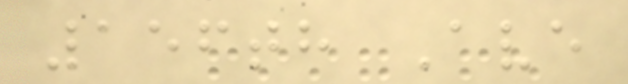156th Ave
